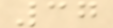37
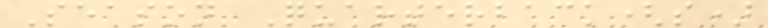Season Quarterback(s)
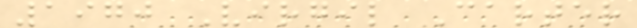1970 Virgil Carter
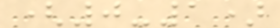(0-1)
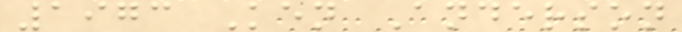1973 Ken Anderson
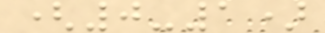(0-1)
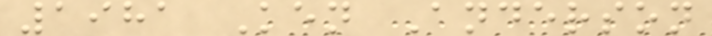1981 Ken Anderson
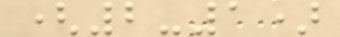(2-1)
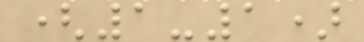(1-1)
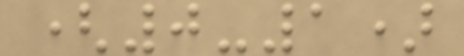(0-1)
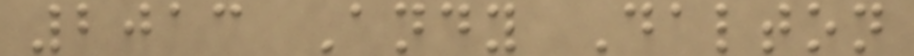2013 Andy Dalton
